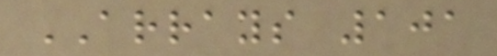ARRAYS 101
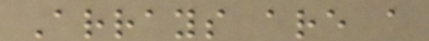Arrays are a
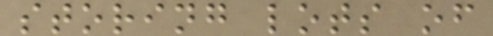storing lots of
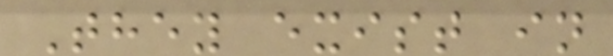They exist in
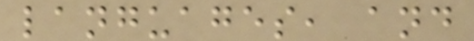languages, and
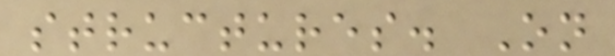structures. On
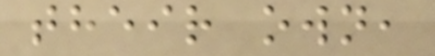their own,
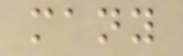many
